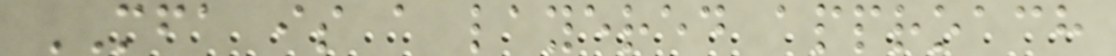MFA is a layered approach
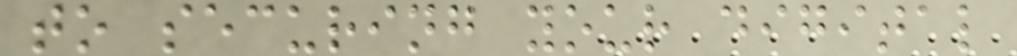to securing your digital
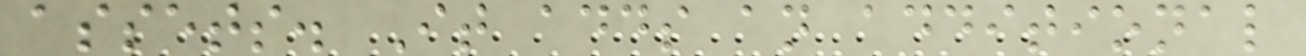assets. It adds an additional
